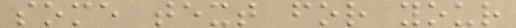some text for your
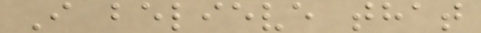I believe that
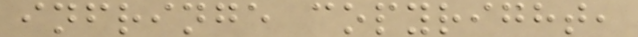infringe copyright,
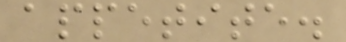appetite.
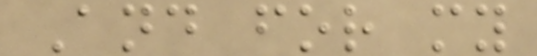And for my
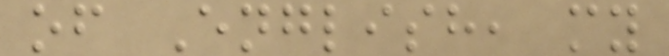of English, my
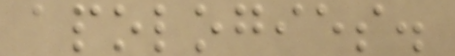apologies.
